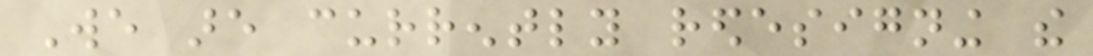We are currently redesigning the
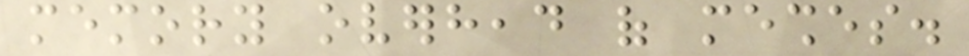memory overhead of meshes.
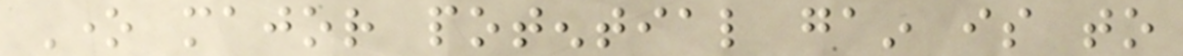One major potential gain is to
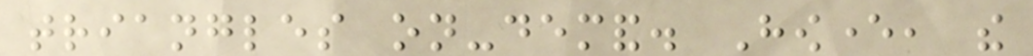triangles on-demand. However, the
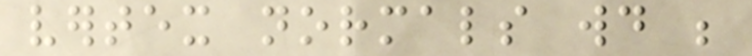vertex normals would be
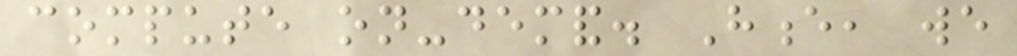compute on-demand. Hence, we
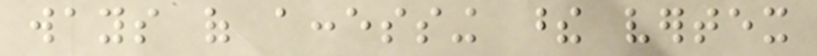ways of accessing these vertex
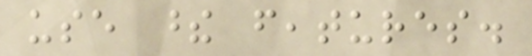use these features.
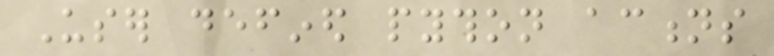User defined python actions
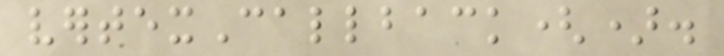vertexCallback().
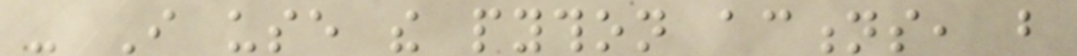- I use the python actions, but
